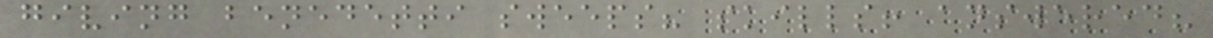giving benedetti sweeps? skills! answered?
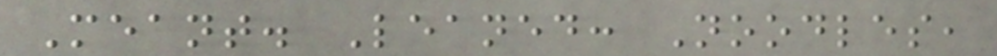Meant. Leaned: Noodles,
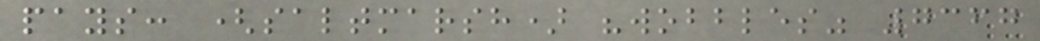pays: (saltmarsh) "wobbles" 7367
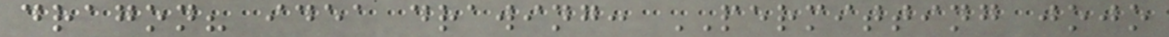dragon? idea drawing: PERMITTING jojo
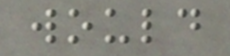would
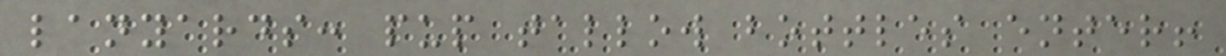lanyards: pup tallow bottles enter!
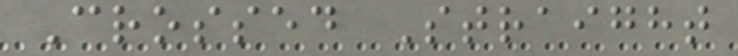Crossed Straight
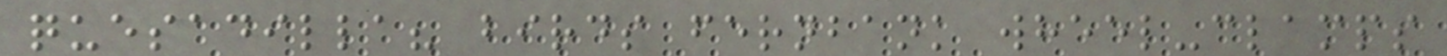quesadilla? birds fernbank wheel-clamps
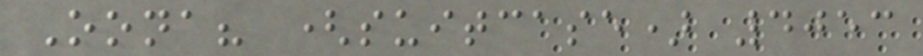Oona? (suitcase) 4053
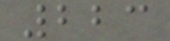223
